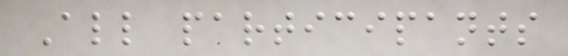All participants
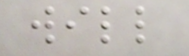will
